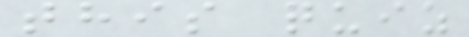this quiz
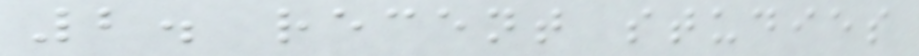2. recent studies
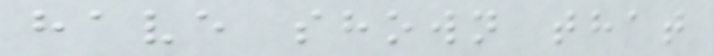have shown that
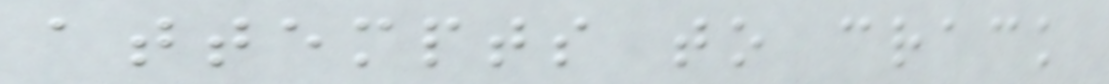attempts to crack
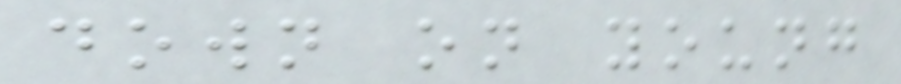down on young
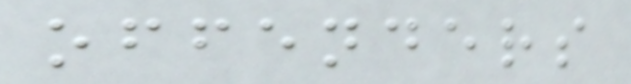offenders
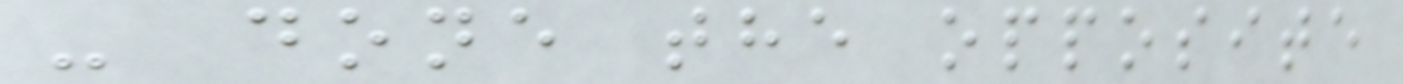- done the opposite
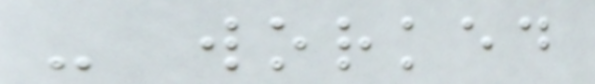- worked
